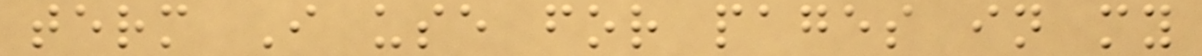term I use for pages in my
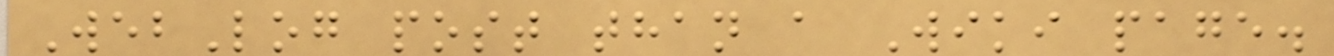WebLog post than a Wiki page.
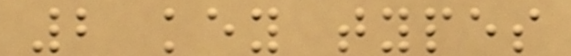2 key types
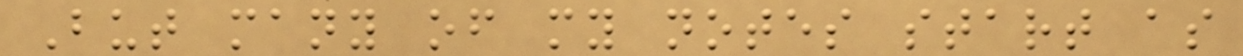But many of my notes start as
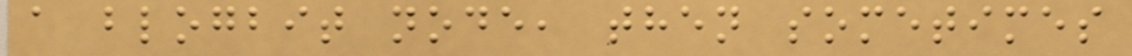a blogbit node, then sometimes
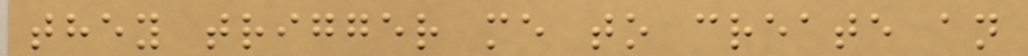they trigger me to create an
